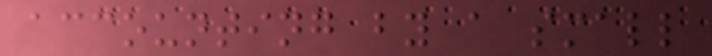accounting by a small
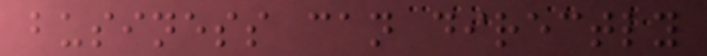business can directly
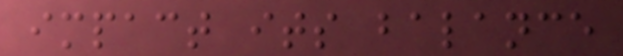impact its balance
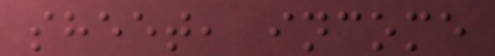sheet, income
